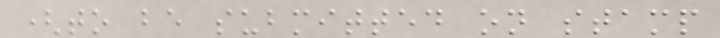(to be submitted on stamp
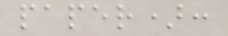paper):
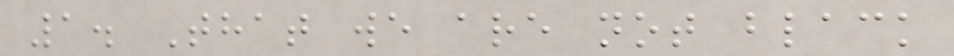1. That we are not black
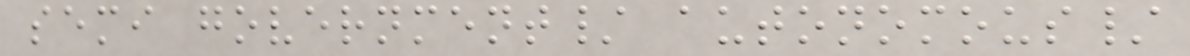semi government/ autonomous/
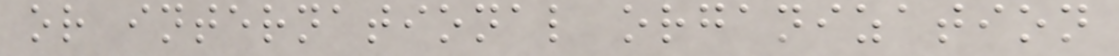or international organization
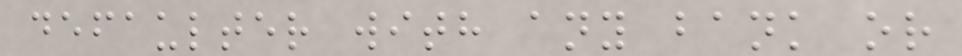defaulter with any bank or
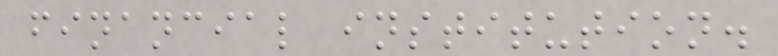financial institution.
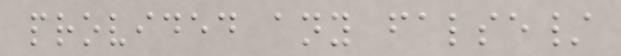provided any false/
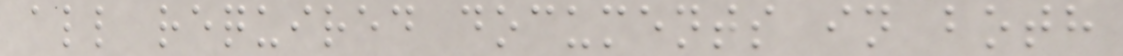all required documents in both
